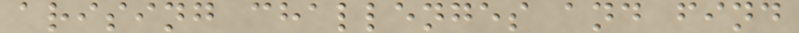arising challenges and find
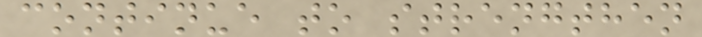continue to strengthen
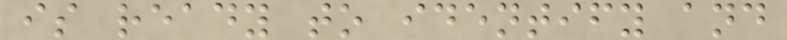is ready to identify and
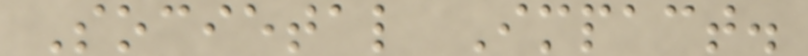Societal Impact.
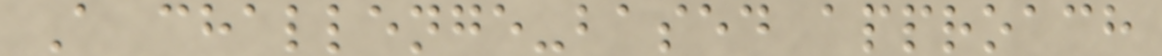A challenge-based approach
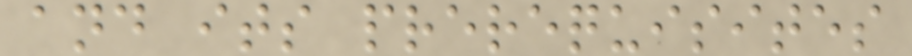and its prerequisites
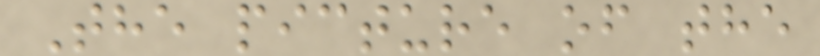The picture of the
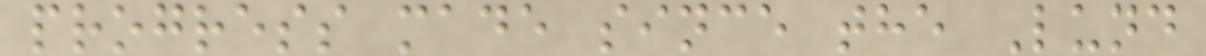progress made since the Lund
